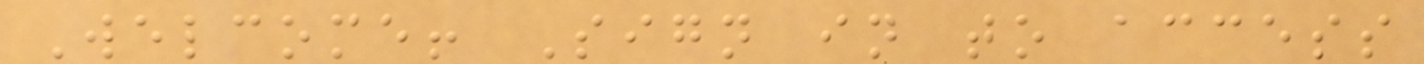Welcome! Sign in to access
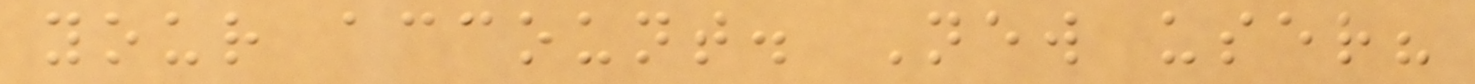your account. New user?
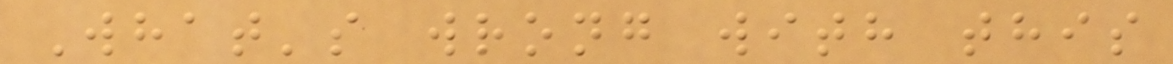What's wrong with this
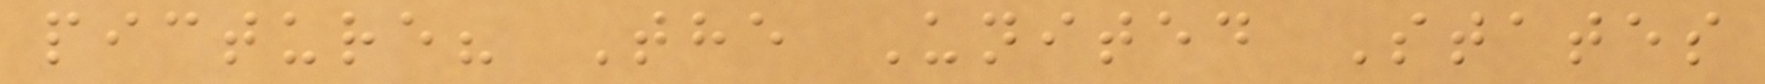picture? The United States
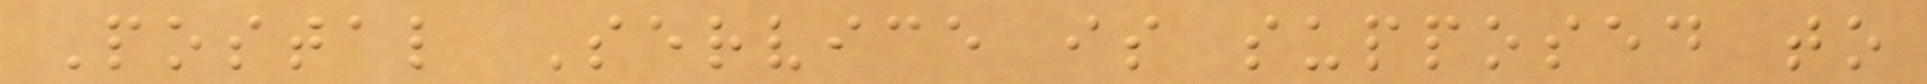Postal Service is supposed to
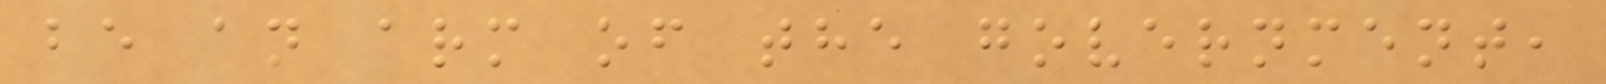be an arm of the government,
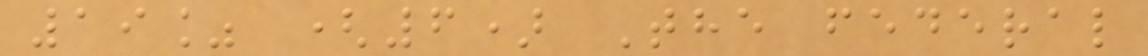19% (6) The federal
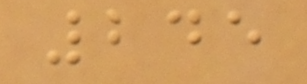245
